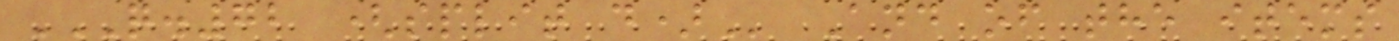Q.72 (SPLIT D) And of the items
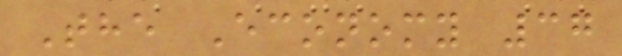The Economy 37
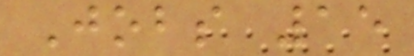Jobs 15
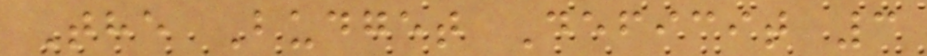The Budget Deficit 3
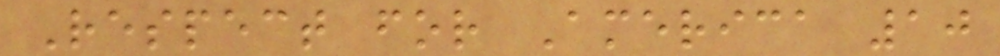Respect for America 10
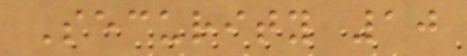Security 10
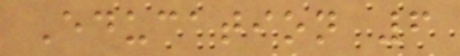Education 6
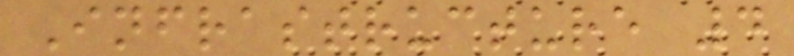Infrastructure 4
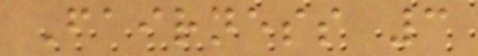Fairness 3
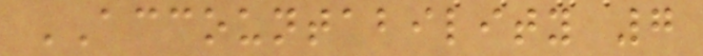ACCOUNTABILITY 7
